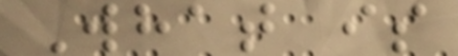What is
